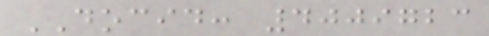DOCID: 4009723
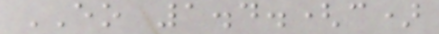EO 1.4.(c)
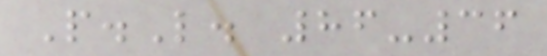P.L. 86-36
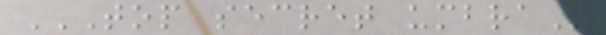TOP SECRET UMBRA
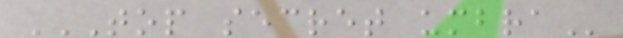TOP SECRET UMBRA
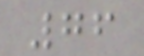76
